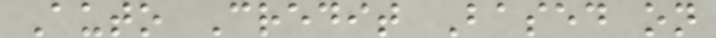Auto Credit Based on
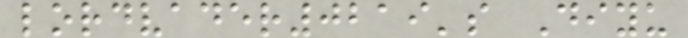lordvader0219's Diyu
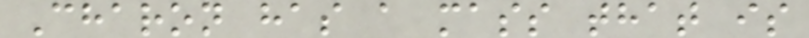Charon has a mass that is
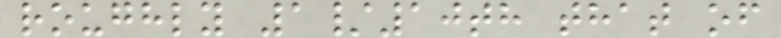roughly 1/10th that of
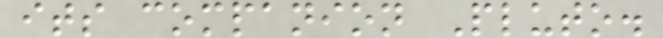its companion Pluto.
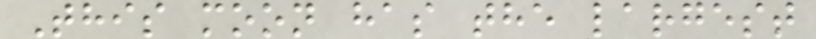This moon has the largest
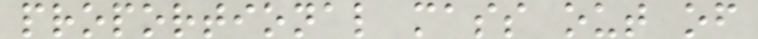proportional mass out of
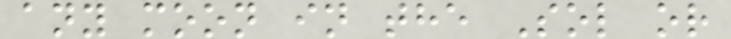any moon in the Sol or
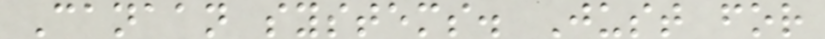Canaan systems. Just for
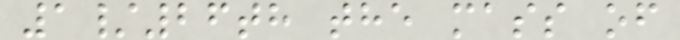1/26th the mass of
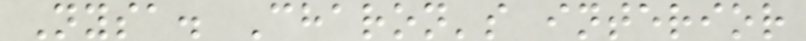Nysa. Charon's interior
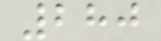280
